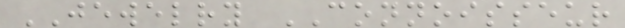JEWELRY CONNOISSEUR
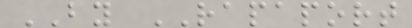BY RAPAPORT
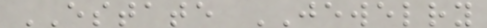ESTATE JEWELRY
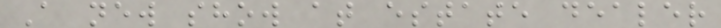A new show at estate dealer
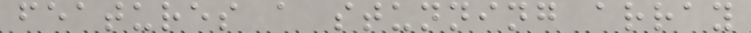features a stunning array
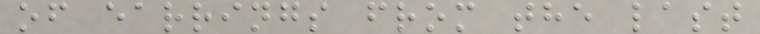of earrings from the last
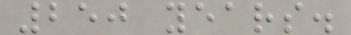250 years.
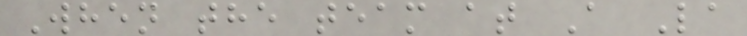When the team at A La
